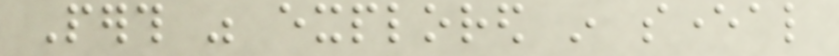Perth was explored in several
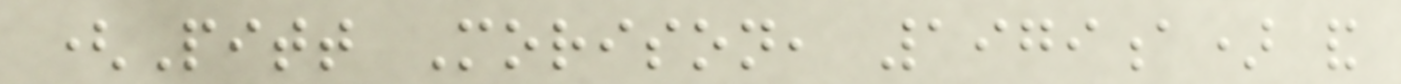(Pitt Morison, 1979a) and
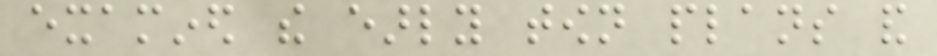examined the early town plans and
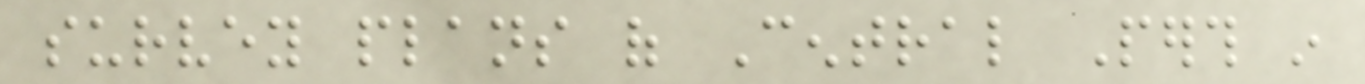survey plans of Central Perth in
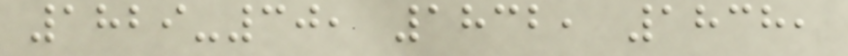1829-30, 1832, 1838,
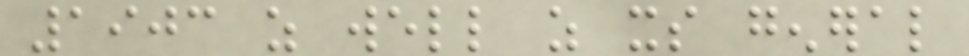1903 as well as its general
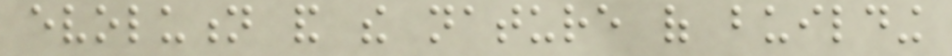evolution and the nature of building
